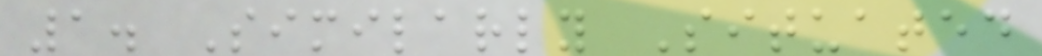1. Similarly Situated
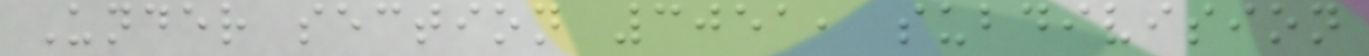Under section 3051, subdivision
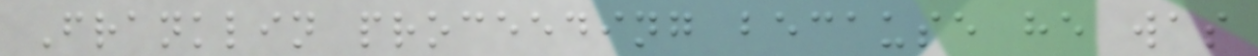Franklin proceeding because he was
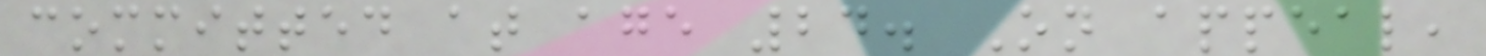committed at age 24. On appeal,
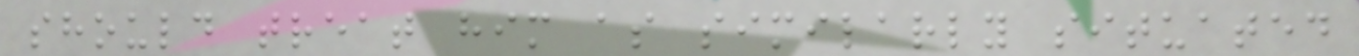should treat him as similarly situated
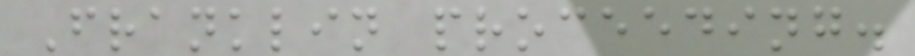Franklin proceeding.
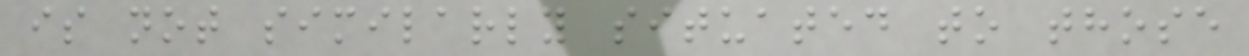is not similarly situated to those
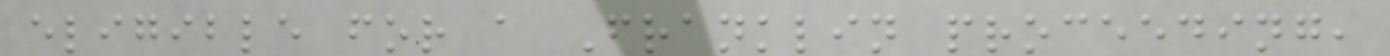eligible for a Franklin proceeding,
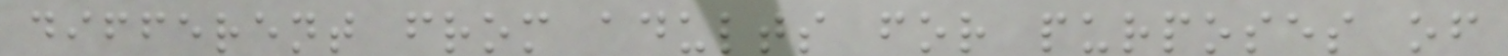different from adults for purposes of
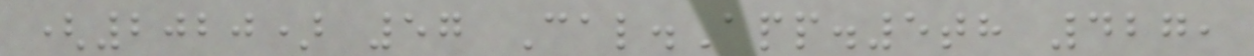(2020) 57 Cal.App.5th 427,
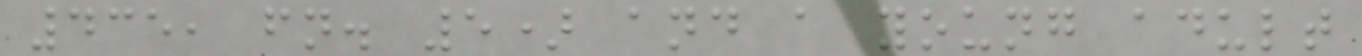435, fn. 5) and a young adult
